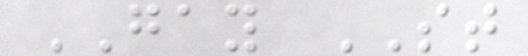GAY ST
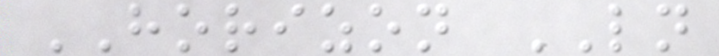HORIZON LN
